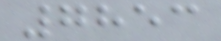7853
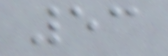53
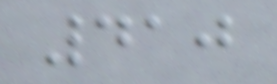410
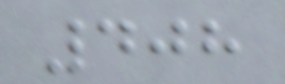408
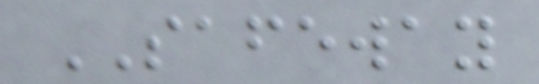SAFEWAY
